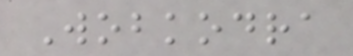Wobkodra
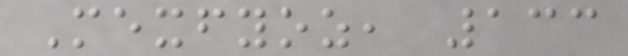Mexfyoz, 133
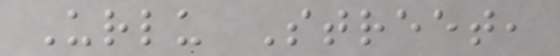Urlu Street,
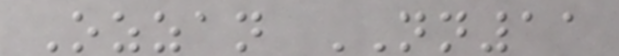Ozzan NN11
